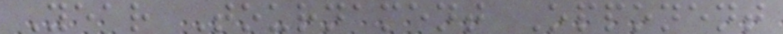Year Tournament Opponent
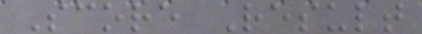Score Result
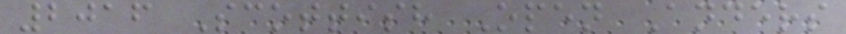2016 Scottish Open Anders
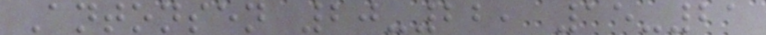Antonsen 20-22, 15-21
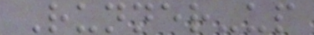Runner-up
